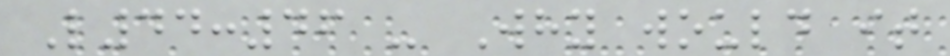L44:46 - Why would it
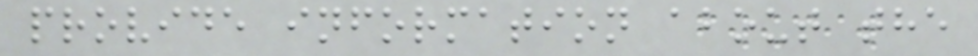provide information about the
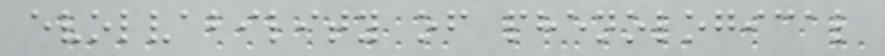evolvability of phenological
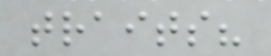traits?
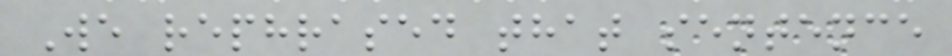We rephrased that sentence
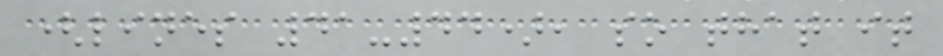(lines 41-44), so that it
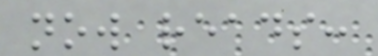now reads:
